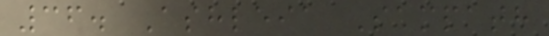36. Ashleia Sampath
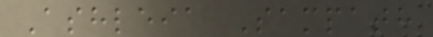Ashleia Sampath
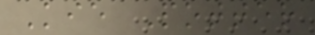Kie Potter
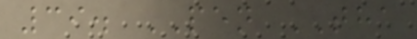39. PEN THA
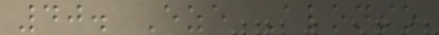40. Eze Alonso
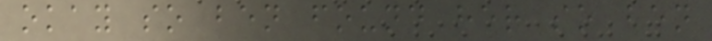okay so ben found her so ben
